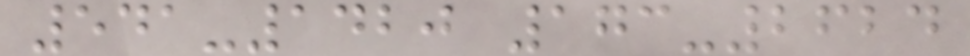541-1420 173-2624
